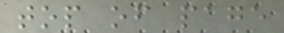top of page
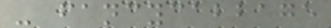- fancycabbage
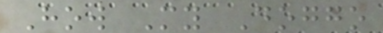How My Doggo
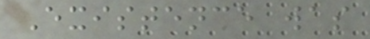Existence was
